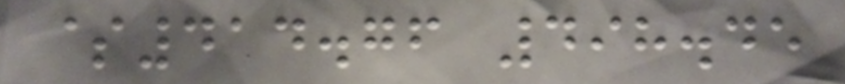$414.76 498.45
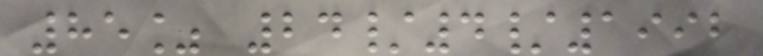85% 24/4/1992
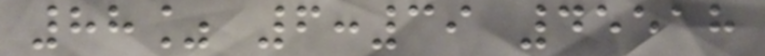88% 6:39 45518
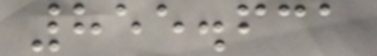855.631
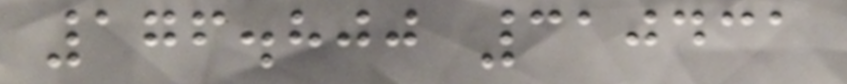176.800 310431
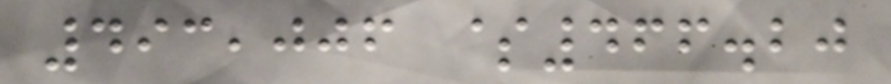493,006 $466.20
